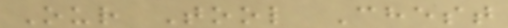Our Tool Chest
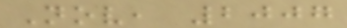Nov, 2007
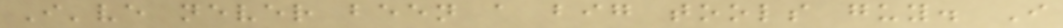I've never been a big tools guy. I
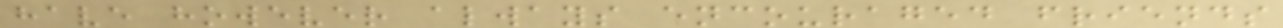have however always encouraged friends
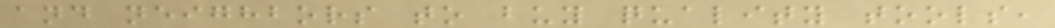and neighbors to buy quality tools,
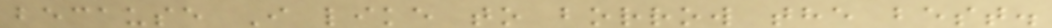because I like to borrow the best.
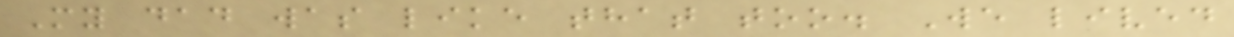My dad was like that too. We lived
